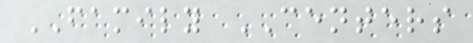FAMILY CENTERS
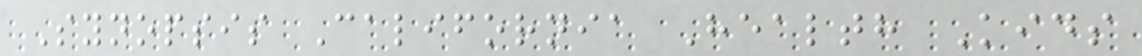Synopsis California Health Kids
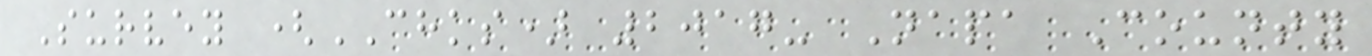Survey (CHKS) 2017- Napa County
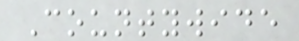Countywide
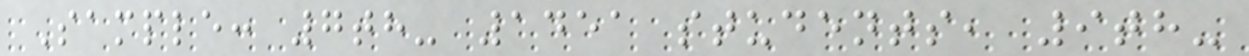Sample: 7th- 1451 students, 9th-
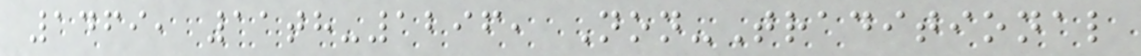1469, 11th-1296, Non-Traditional
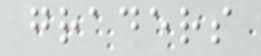graders
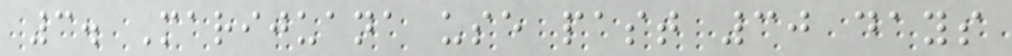3. Marijuana use past 30 days
